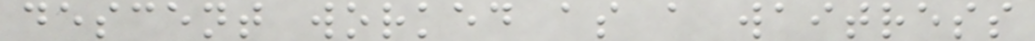descent worked as a waitress
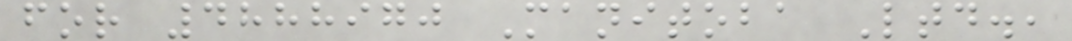for 4888970 Manitoba Ltd.,
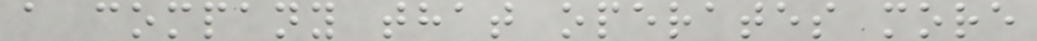a company that operates more
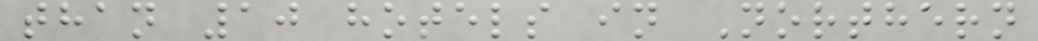than 10 hotels in Northern
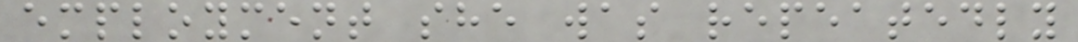employment she was repeatedly
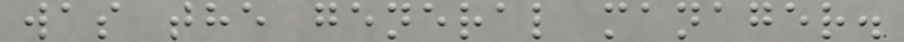was the general manager.
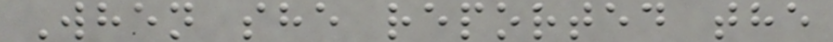When she reported the
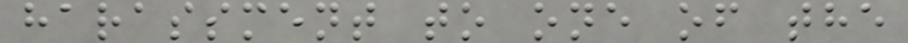harassment to one of the
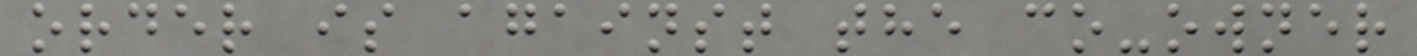order is against the co-owner
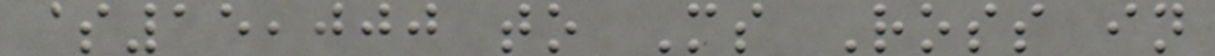$15,000 to Ms Ross in
